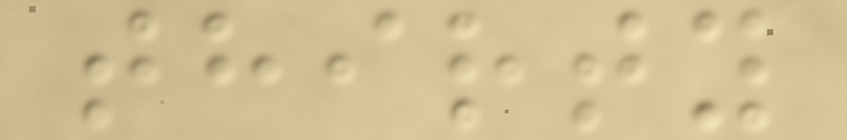thirty
